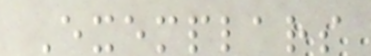Exemplars
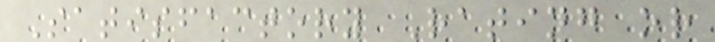Satisfactory Rating or
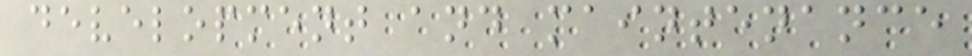development and maintenance
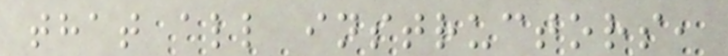that all instructors,
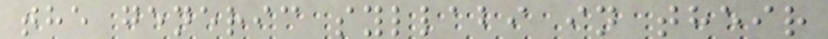the generic syllabi in their
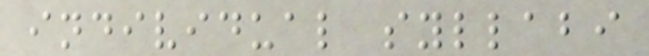individual syllabi
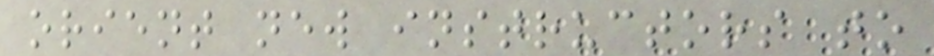orient new instructors to
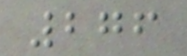276
